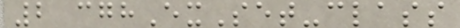2 cghExSet-class
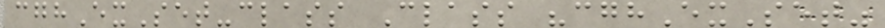cghExSet-class Class "cghExSet"
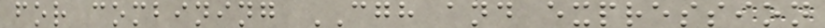for combining CGH and expression
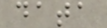data
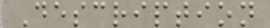Description
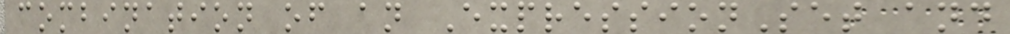combination of an ExpressionSet and
